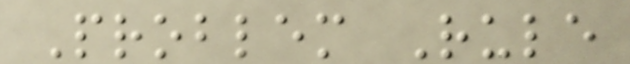Problem Rule
